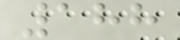188
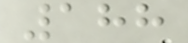188
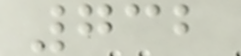732
